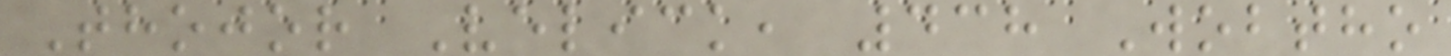Thojor Velick, 438 Wobtho
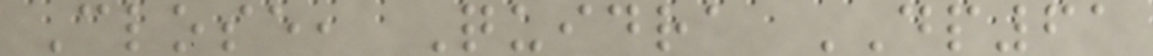Close, Quidra DP61
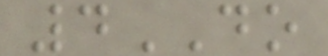4DO
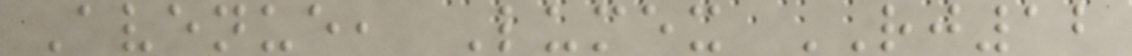Avenue, Lumex RJ12
